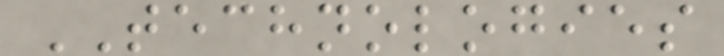TECHNOLOGIES
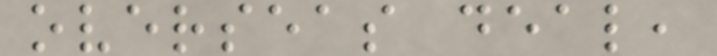overseas deal,
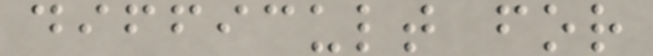difficult for
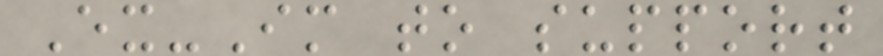Ex-Im to support
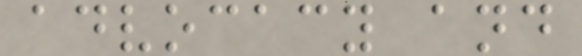advocacy and
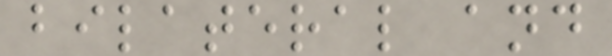bilateral and
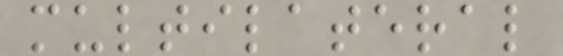multilateral
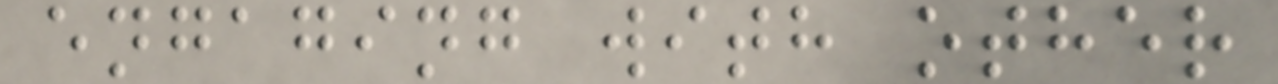engaging with other
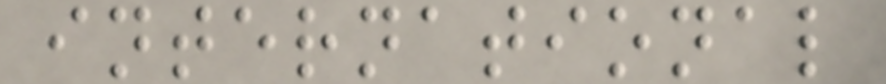international
